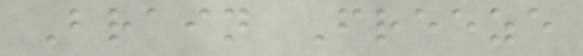Brain Freeze
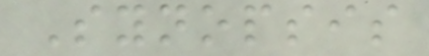Synopsis
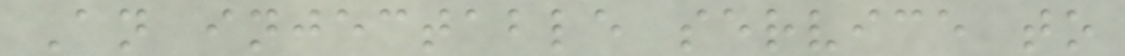An injectable service to
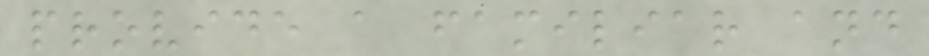provide a familiar and
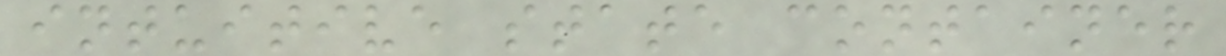intuitive state container
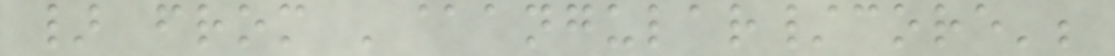} from '@angular/core';
